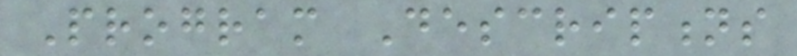Program Descriptions
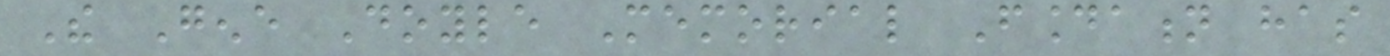The Gene Doyle Memorial Foundation has
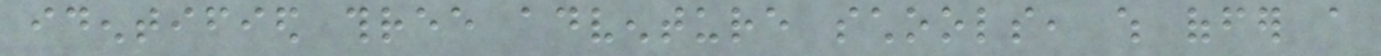identified three adventure schools, which offer a
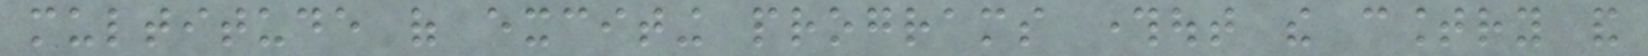multitude of exciting programs throughout the country and
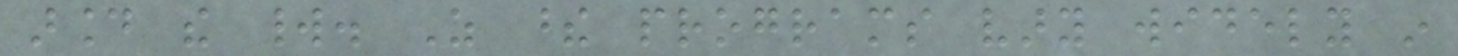around the world. As these programs vary widely in
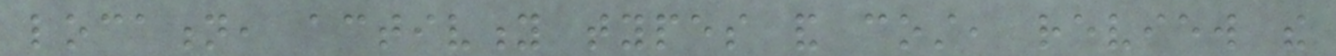location, activity types and cost, review the
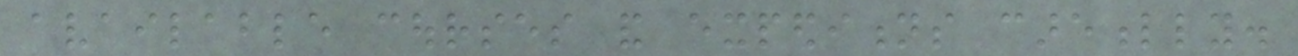available courses and expeditions carefully.
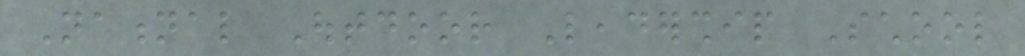National Outdoor Leadership School
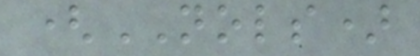(NOLS)
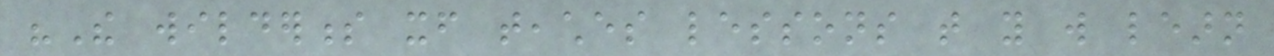"The wilderness itself teaches lessons that you will learn
